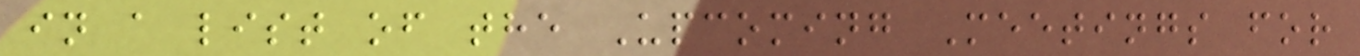in a list of the Upcoming Meetings for
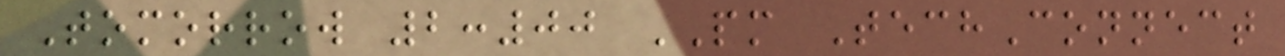Tomorrow 2:00 PM TechConnect
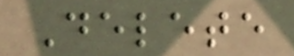Delete
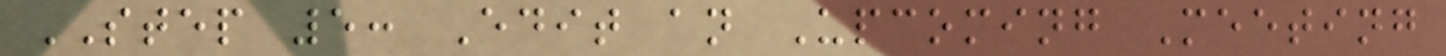STEP 5: Edit an Upcoming Meeting
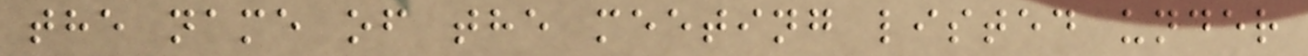the name of the meeting listed under
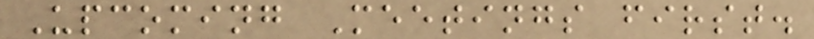Upcoming Meetings first.
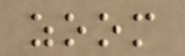zoom
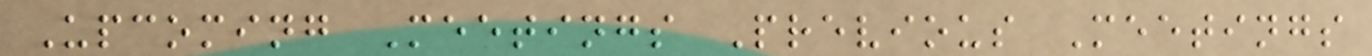Upcoming Meetings Previous Meetings
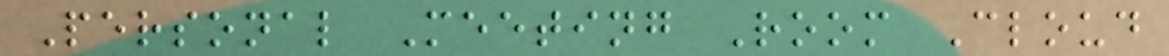Personal Meeting Room Cloud
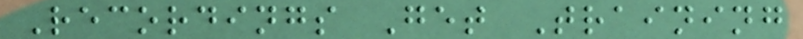Recordings Get Training
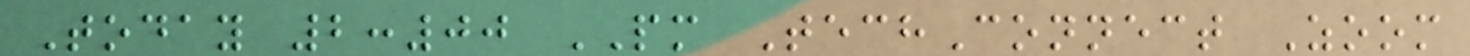Today 2:00 PM TechConnect Zoom
